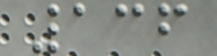136
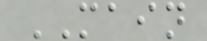MAIN
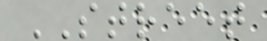STREET
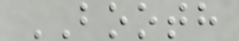BOOTH
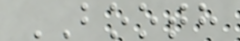BOOTH
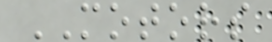MOTORS
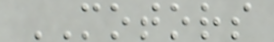MOTORS
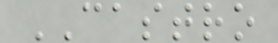CASTRO
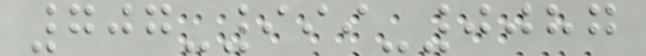707-999-0087
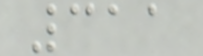311
